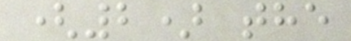(2) the
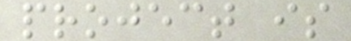project is
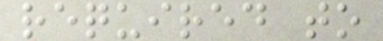required to
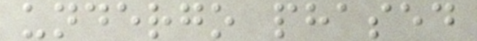undergo phased
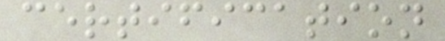certification
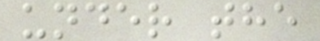under the
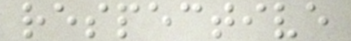respective
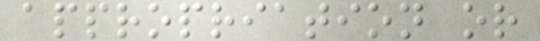appropriation or
